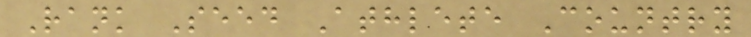Rank Seed Athlete Country
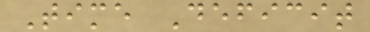Time Deficit
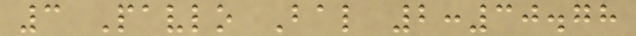3 Pavlo Bal 2:30.78
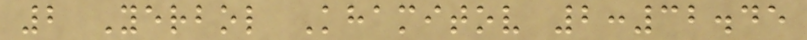2 Yerbol Khamitov 2:32.45
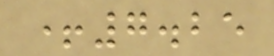+7.25
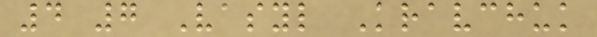4 7 Vasyl Kravchuk
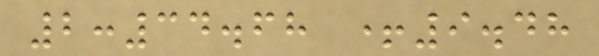2:34.68 +9.48
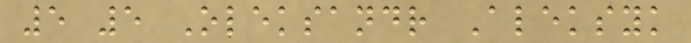5 5 Oleksandr Aleksyk
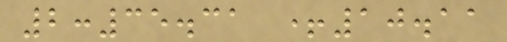2:35.31 +10.11
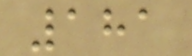181
